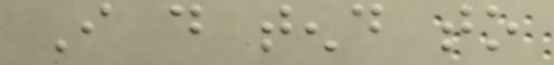I do tend to
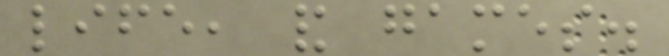life, and games.
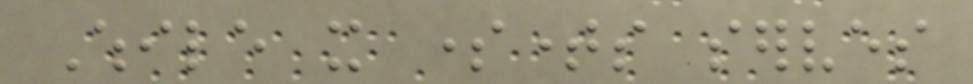While it sometimes serves
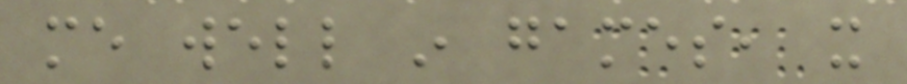me well in games, it
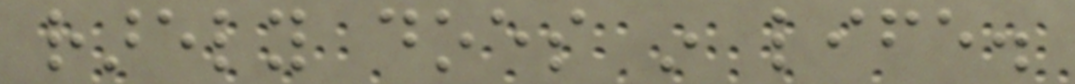rarely does in life.
